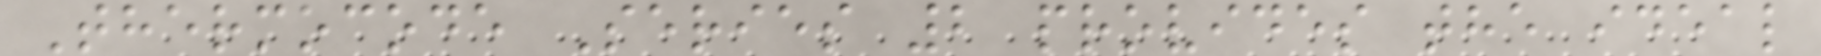Thermocode Series 2 provides the ideal
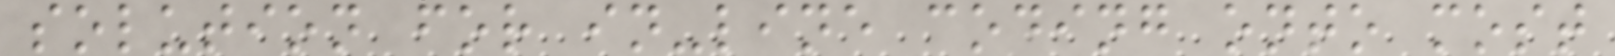solution for in-line coding onto most
